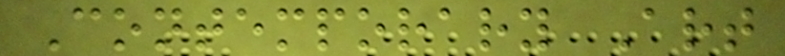Contemporary Art
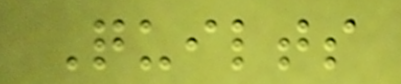Quilts
